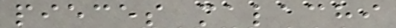pieces malachi
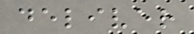deliver
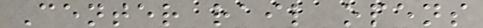Center rail opens
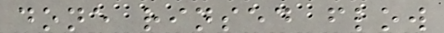done rinsed flow
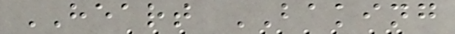HEART BAKING
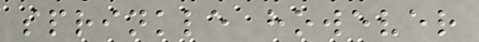sprinkle however
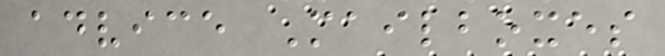advice Mailboxes
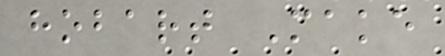hobart Make
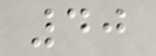40
